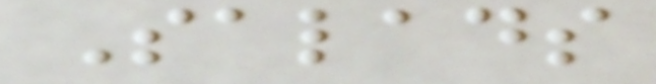Salads
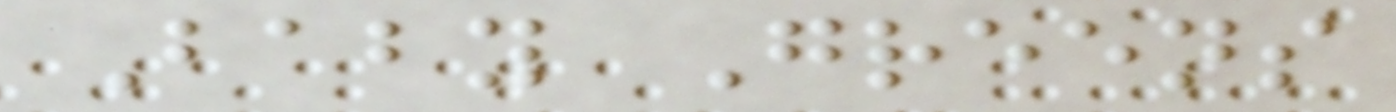Baby Greens
